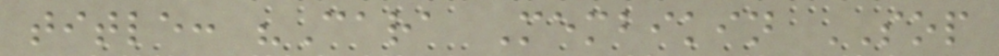title: "Cara Membikin SOP
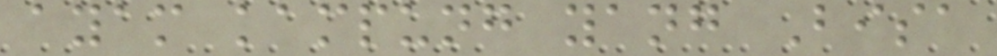ayam kampung yang Bisa
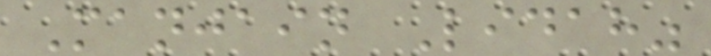Manjain Lidah"
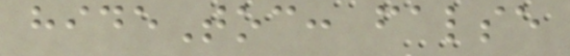hideToc: false
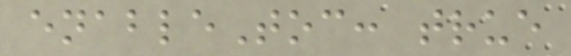enableToc: true
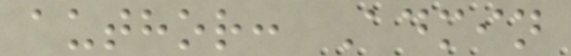author: Admin
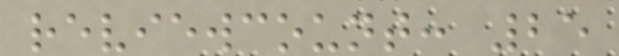reviewcount: 25
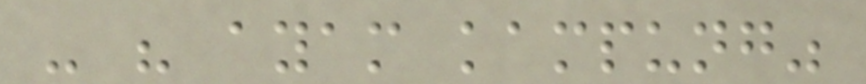- " ayam kampung"
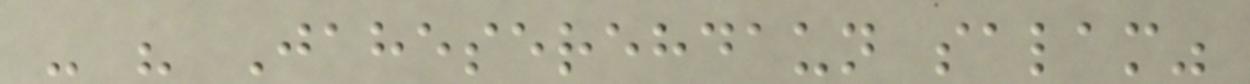- " Jaheserehdaun salam"
